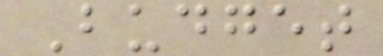Budget
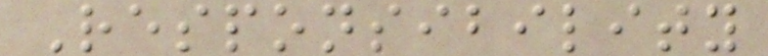Responsibility
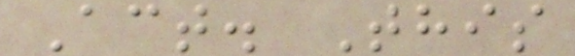Act. This
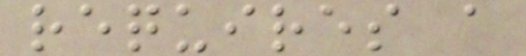requires a
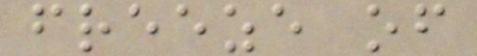freeze of
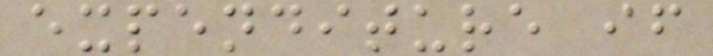expenditure if
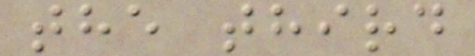the third
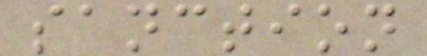sanction
